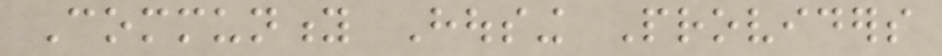Community Housing Providers
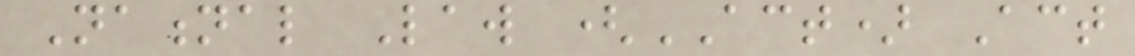National Law (ACT) Act
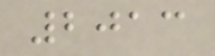2013
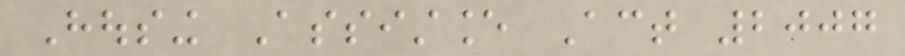Housing Assistance Act 2007
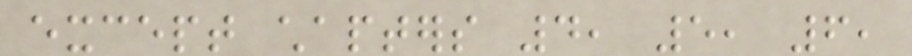except chapters 4, 5, 6,
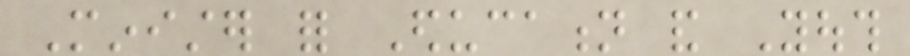Minister for Education and Youth
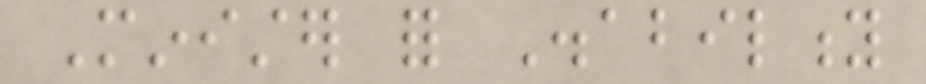Minister for Disability
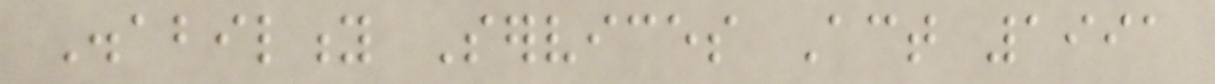Disability Services Act 1991
